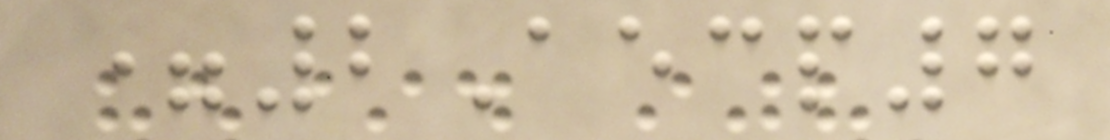=2Aecp7
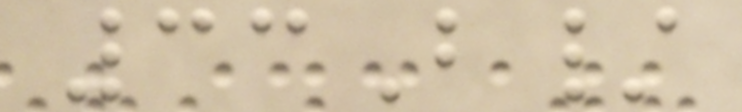33B/
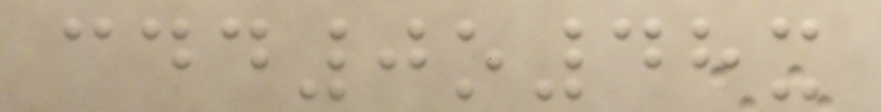cdd0o48x
